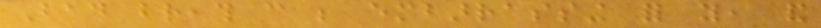Bad breath can be embarrassing for you, and
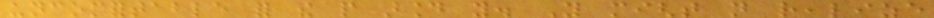uncomfortable for the people around you. You might not realize
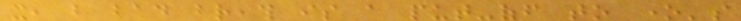it, but bad breath is a put-off to one's
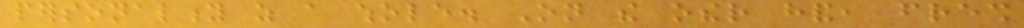personality as a whole. On the other hand, fresh
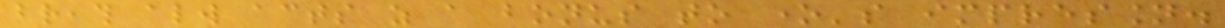breath always acts as a bonus to one's impression.
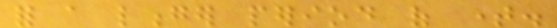for a longer period of time.
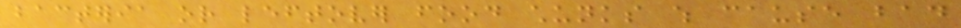bacteria or leftover food chunks which cause bad
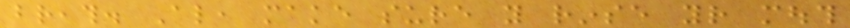breath. Also, make sure you rinse your mouth
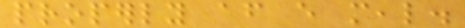properly after every meal.
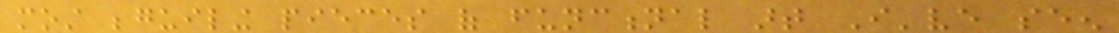most beguiling pieces of functional art I've seen
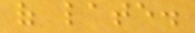of late.
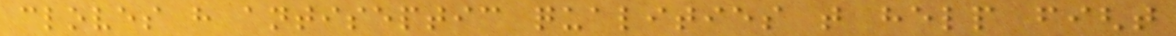cloves have antiseptic qualities that help fight
